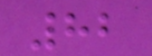82
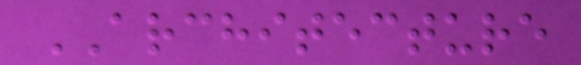ARCHITECTURE
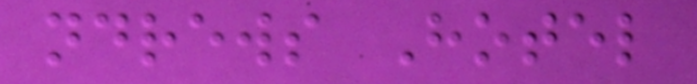ndrews Hotel
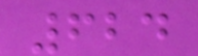624
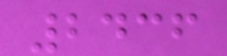2436
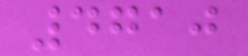4710
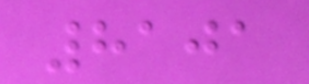8101
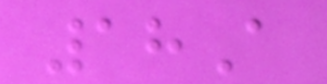18A
